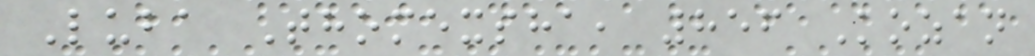Luba Thomexsha, 856 Kozan
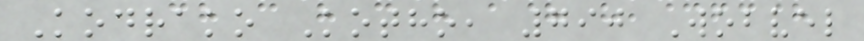Kodrako Kotho, 790 Wobvel
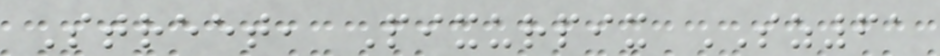Street, Pixurpix SZ61
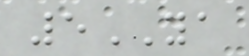5YA
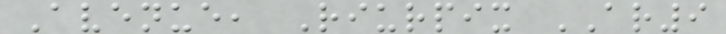Avenue, Riurpix AR9
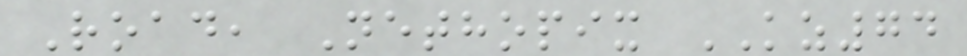Road, Nethopix KZ74
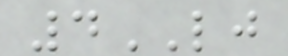4LJ
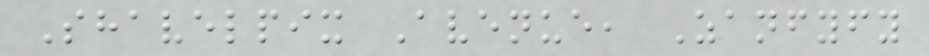Shavelpix Avenue, Zanfyfy
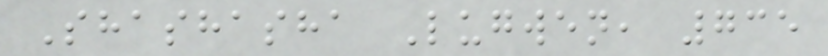Shashasha Lugwen, 735
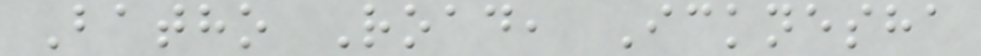Batho Road, Icknesha
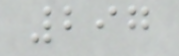297
